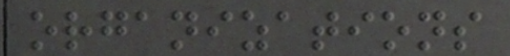organizations
